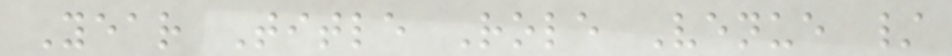Year Title Role Venue /
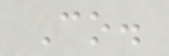Co.
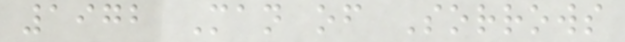1972 Man of Sorrows
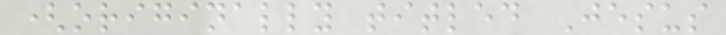(originally titled Jesus
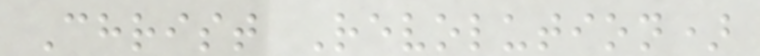Christ Revolution)
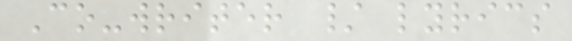Co-writer / lyrics
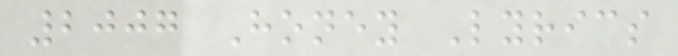2007 Honey Lyrics
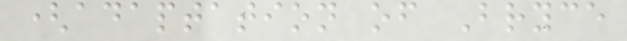(adaptation of Bryce
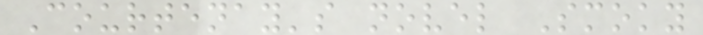Courtenay's novel Smoky
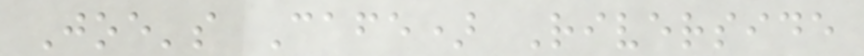Joe's Cafe) Riverside
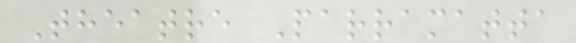Theatre Parramatta
